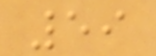59
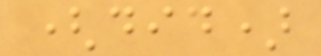(did)
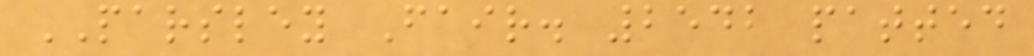PARSLEY Fair. 2542 patted
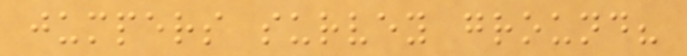jumpers survey ground?
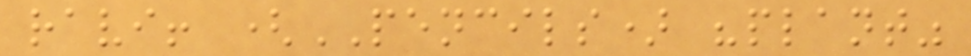ravi! (PENCILS) "plant"
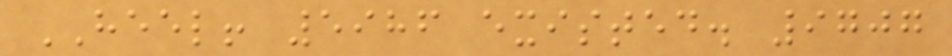HEEL! 5986 existed. 9707
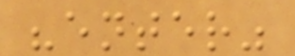"enter"
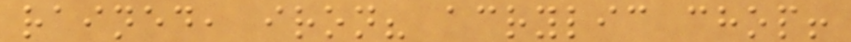rained, iron? acrylic chop!
